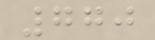770
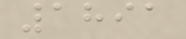1891
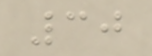30
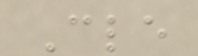Cle
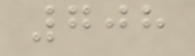708
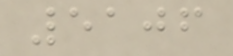5106
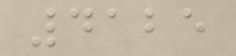4125
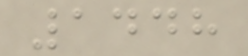1448
